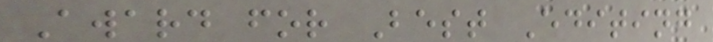Award for Best Editing
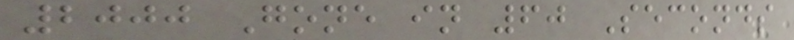2000 Gone in 60 Seconds
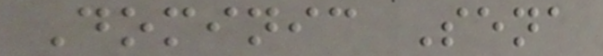Dominic Sena
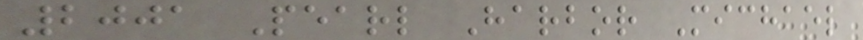2001 Pearl Harbor Michael
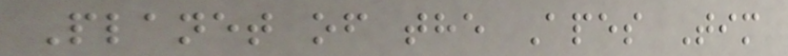Planet of the Apes Tim
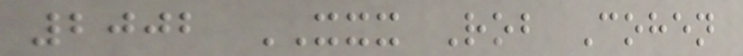2002 XXX Rob Cohen
